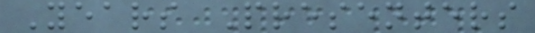Years Presenters
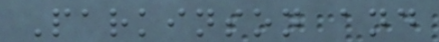Parkinson and
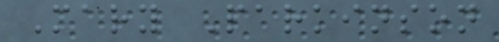Mary Parkinson
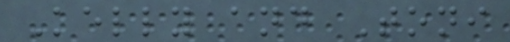Kelly and Toni
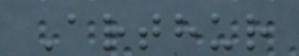Arthur
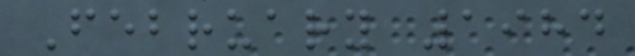February 1984
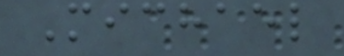Michael
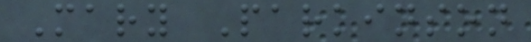Mary Parkinson
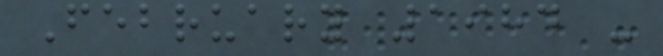February 1984 -
